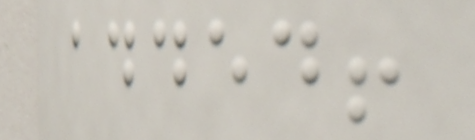added!
